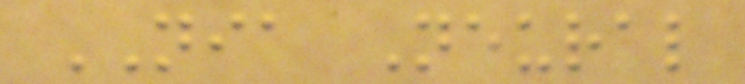NIA Neural
